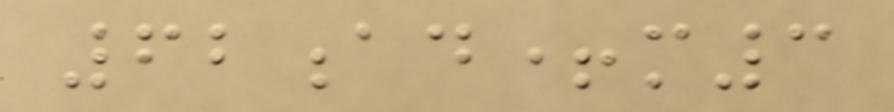62ad+m3
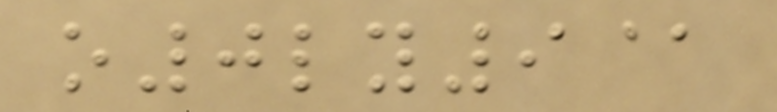o0ly9@
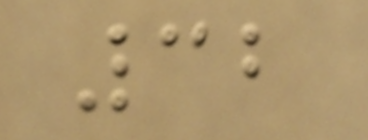32
